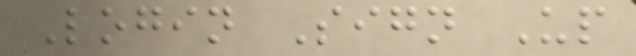Login Sign Up
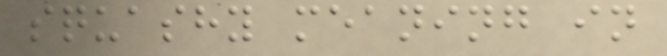squashy meaning in
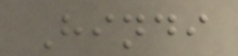Hindi
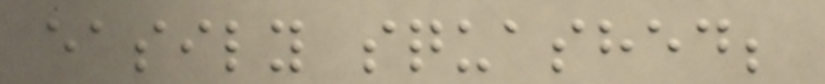easily squashed;
